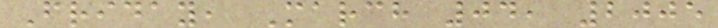Friday, March 04, 2005
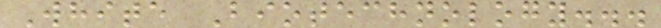White Biotechnology...
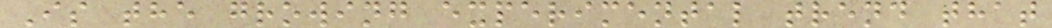Is the growing experimental trend that
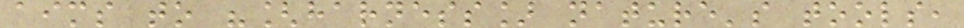aims to "[harness] nature's tools,
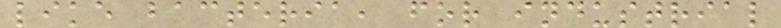like bacteria, for industrial
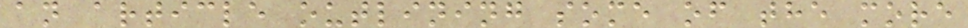an article outlining some of the more
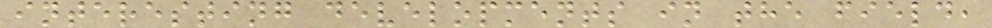interesting developments in the field,
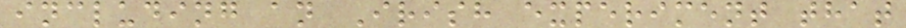including an Irish experiment that
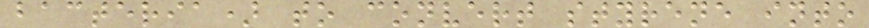bacteria) to convert styrene into
